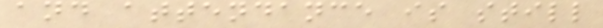and attendance is still
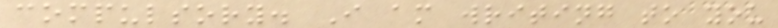compulsory. I am writing to you
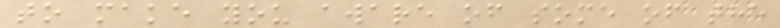to make you aware of some of the
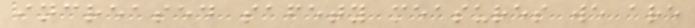increased safety measures we are
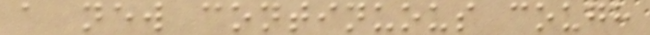a new continuous cough
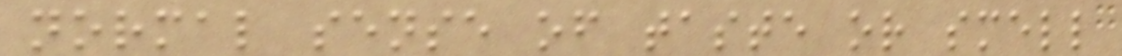normal sense of taste or smell
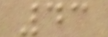43
